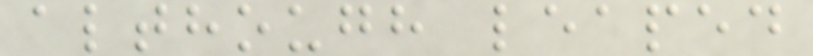although leaped
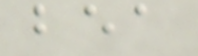bea
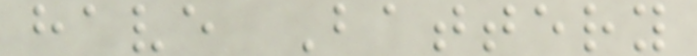have Battery
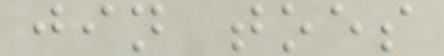jin toes
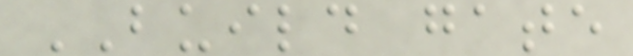BUILD gate
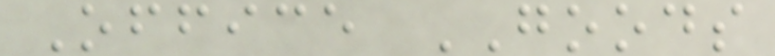Office GOODS
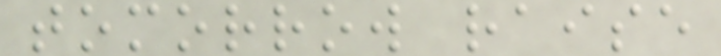tomorrow raise
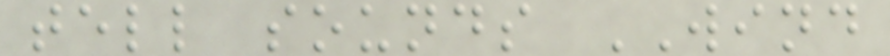tell sounds WIND
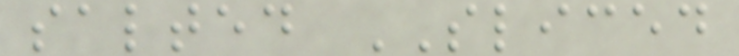salted SLICED
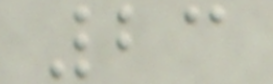23
